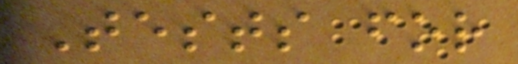Tests for
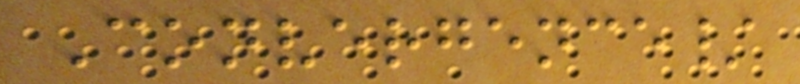Convergence/
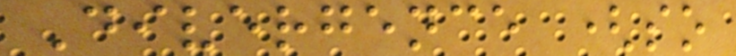Divergence (so
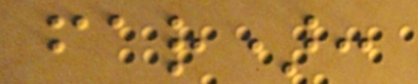far):
